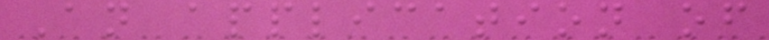An application of
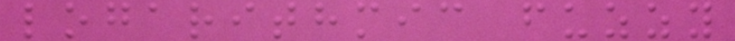logarithmic fuzzy
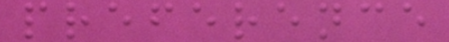preference
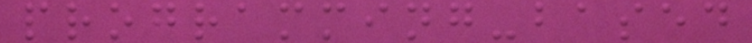programming-based
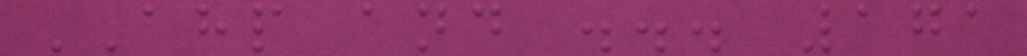AHP and ... 171
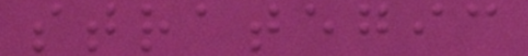strategic
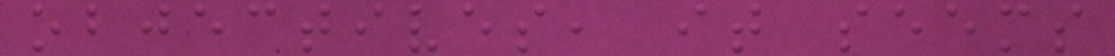objectives, it seems
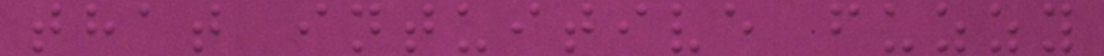that intuitive fuzzy
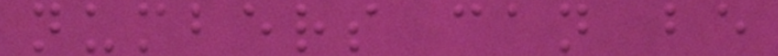numbers can be
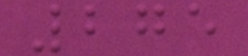275
